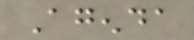Agenda
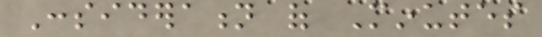Consideration of Minutes
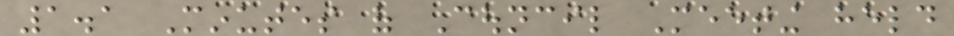1.1 Minutes of Council Meeting held
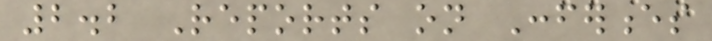2.2 Reports on Conferences
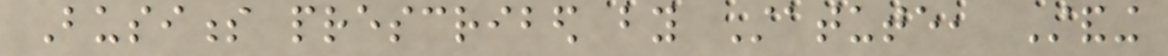Business prescribed by Statute, Standing
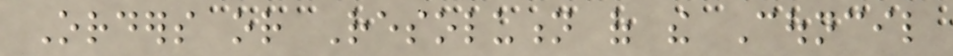Orders or Resolution of the Council
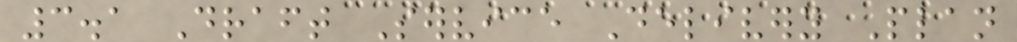3.1 Draft Service Delivery Plan
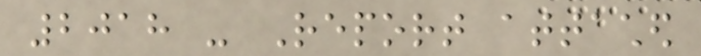2018 - Report attached
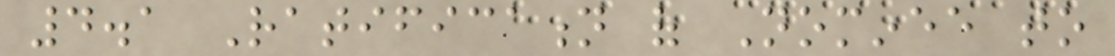4.1 Ratification of Nominee to
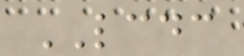LCDC
